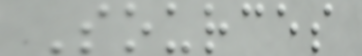Sources
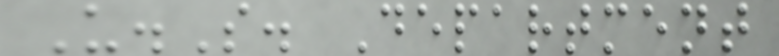U.S. Department
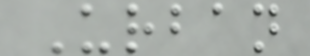Urban
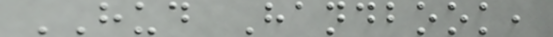HUD Handbook,
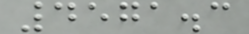4571.3
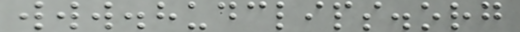www.hudclips.org
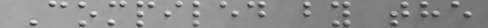Compiled by the
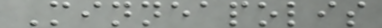Minneapolis
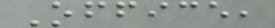Office,
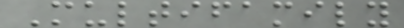Multifamily
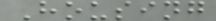Housing
